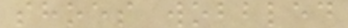shoes wobbled
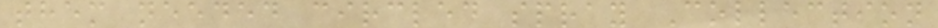them needed circled spray Collection
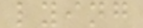lying
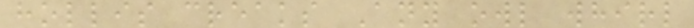hollis creaks Any owl whirl
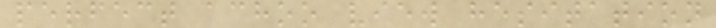perfect achoo view hesitation
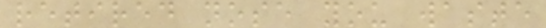retired nose you waste
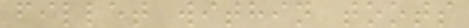fillet within toots
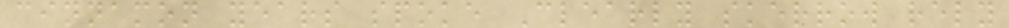cinnamon years spoke Clearly skerrow rely
